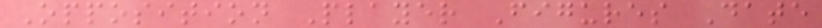Opposition Player Figures Date
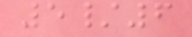5/6
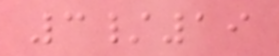3/19
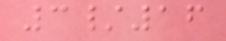3/16
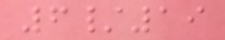6/19
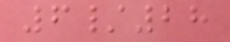6/28
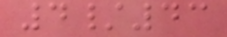4/43
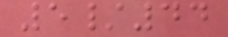5/44
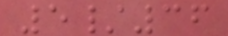5/36
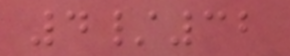4/32
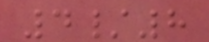4/8
